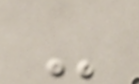-
